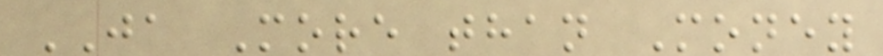JA More than Money
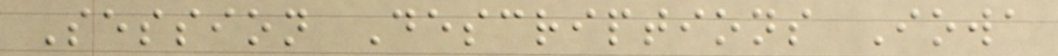Session Descriptions Iowa
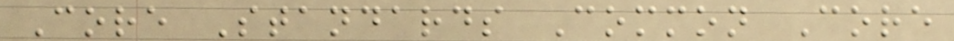Core Standards Common Core
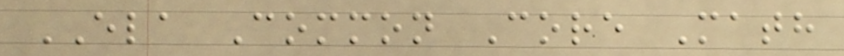ELA Common Core Math
